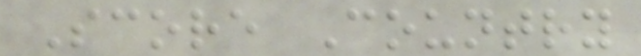Score Country
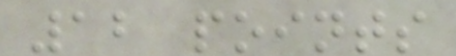12 points
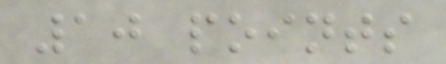10 points
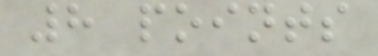8 points
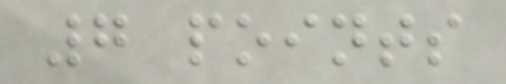7 points
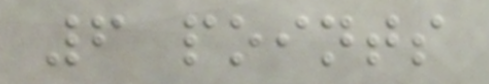6 points
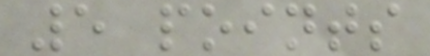5 points
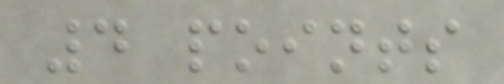4 points
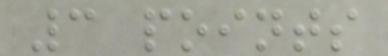3 points
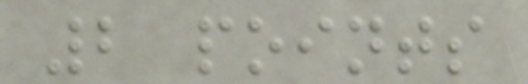2 points
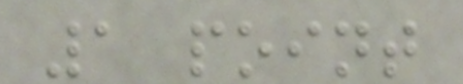1 point
